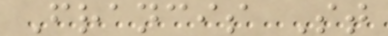Francis St
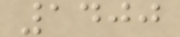1400
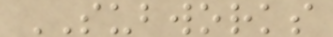SUBWORKS
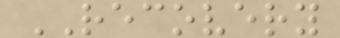RECOVERY
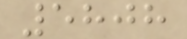5808
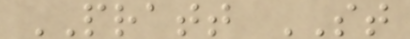PRATT ST
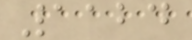1124
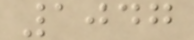1047
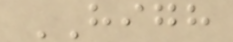HIGH
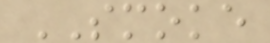SMOKE
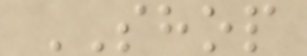SHOP
